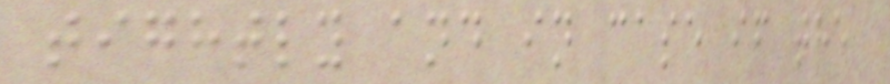tightly and in case if the
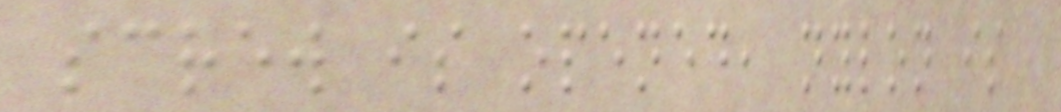screw is opened, nylon is
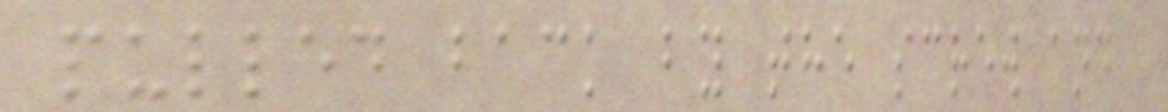pulled back by the screw and
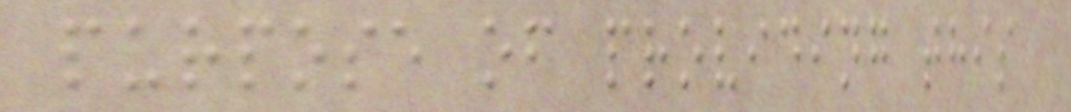purpose of providing this
